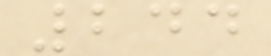244
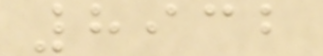8932
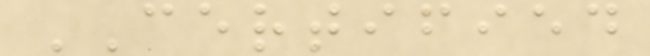CERTIFIED
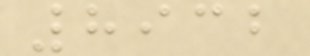8932
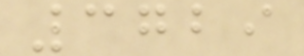3729
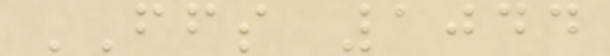FFS 1044
